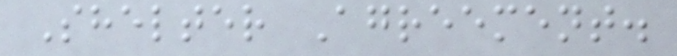Shelter Agreement.
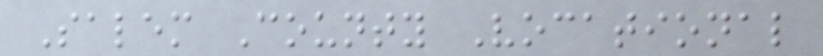Salem County Vocational
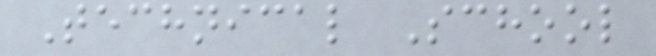Technical School
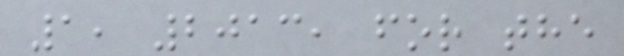1, 2013, for the
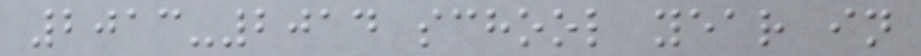2013-2014 school year in
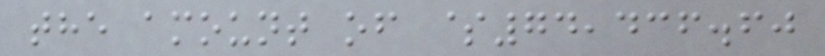the amount of $74,436.60
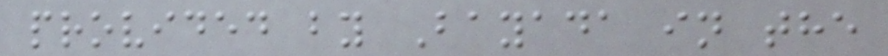provided by Bayada in the
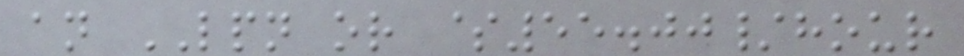an LPN or $55.00/hour
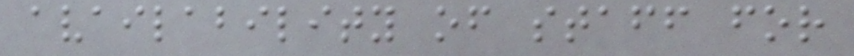availability of staff for
